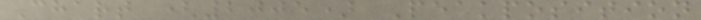Chart (2005) Peakposition
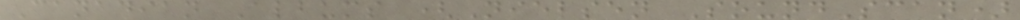Canadian Albums (Nielsen SoundScan)
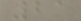21
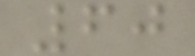60
